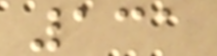131
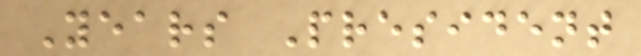Years President
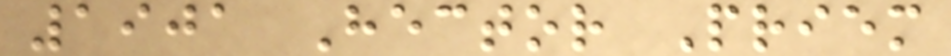1901 Hector Priem
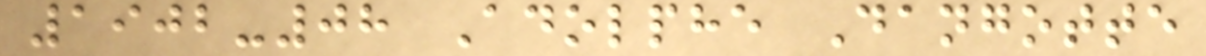1902-08 Adolphe Dangotte
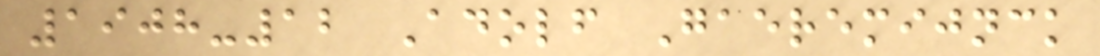1908-12 Adolf Gaeremijnck
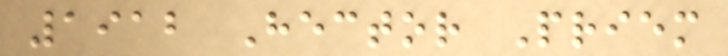1912 Hector Priem
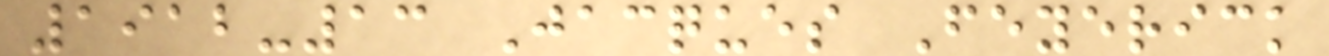1912-13 Jacques Feyerick
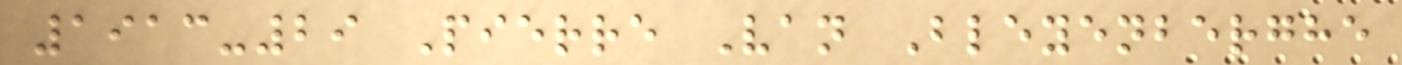1913-29 Pierre Van Bleyenberghe
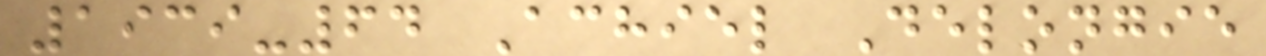1939-64 Achiel Delongie
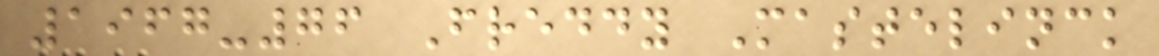1967-76 Freddy Mastelinck
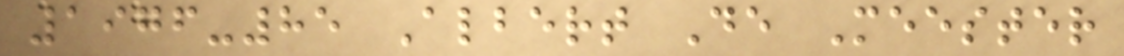1976-85 Albert De Meester
